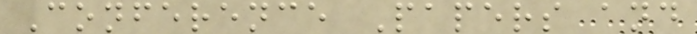Conference Papers and
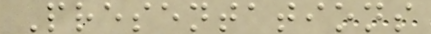Presentations
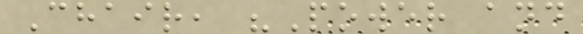Chair, "Power and
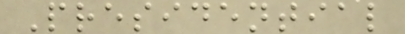Presidential
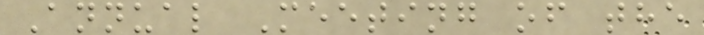Annual Meeting of the
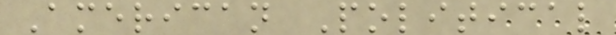American Political
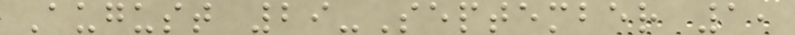August 29-September 1,
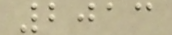2013
